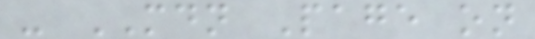- MDN Page on
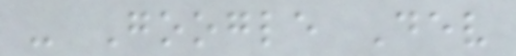- Google Dev
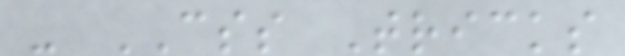- CSS Tricks
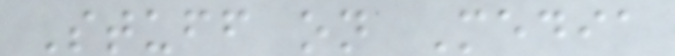Stuff on Media
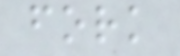fork
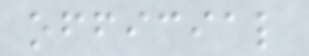official
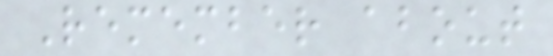Remember about
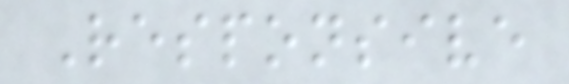Responsive
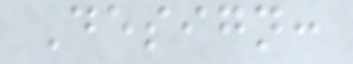Design:
